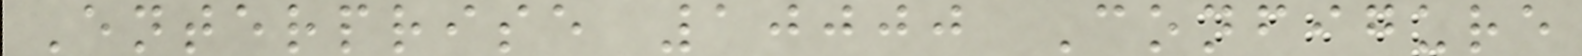Enterprise 10000 Configure
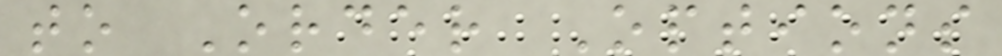to Order Options
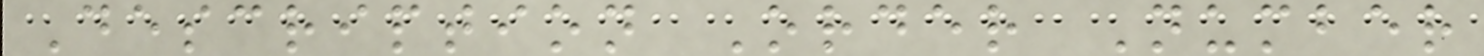Description Order Number
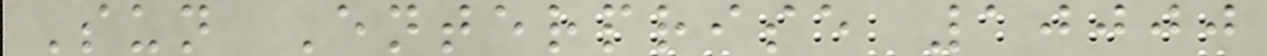Sun Enterprise 10000
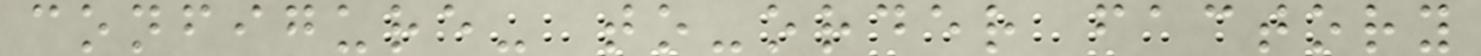configure- to-order factory
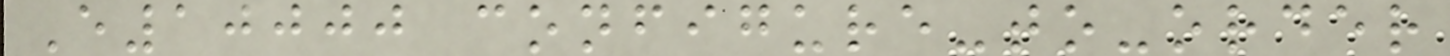E10000 configure-to-order
